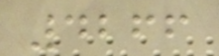4266
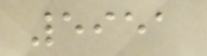5951
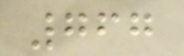767
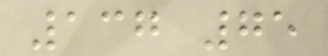137 75
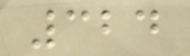324
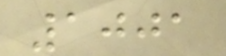1001
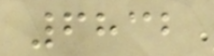6832
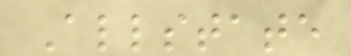Allstate
